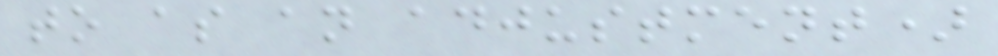to as an adjustment)
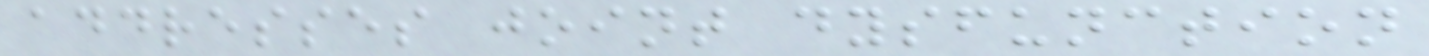addresses joint dysfunction
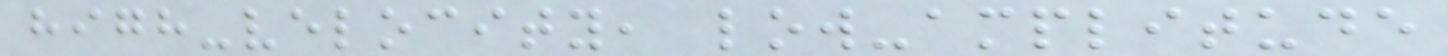high-velocity, low-amplitude
